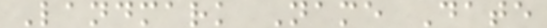Landmark Name Date
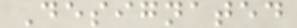Designated
